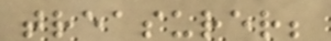treasurer;
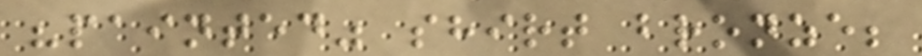"painted" shirt bronze;
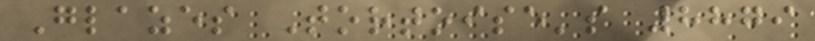Glazes Tortoise's 8879
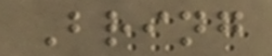Bring
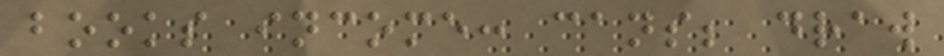books income: cans; draw
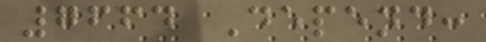7664 Depend:
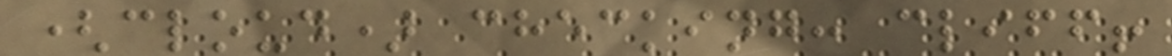(cloud) checking: cliff!
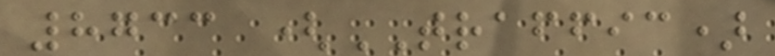8733 (TRAFFIC)
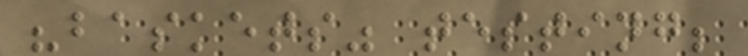"baskets" testing;
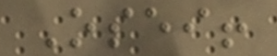Osei!
